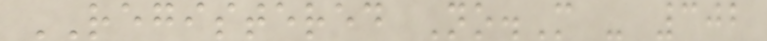REGISTERED No.M - 302
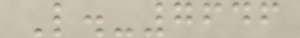L.-7646
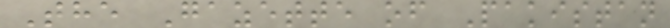The Gazette of Pakistan
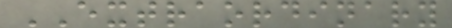EXTRAORDINARY
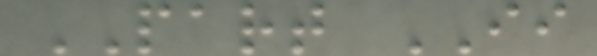PART II
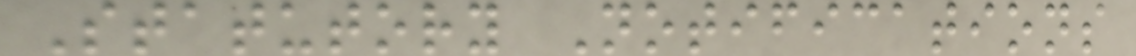Statutory Notifications
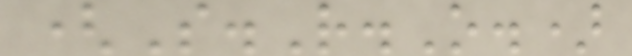(S.R.O.)
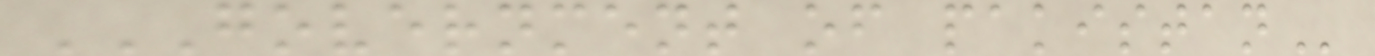GOVERNMENT OF PAKISTAN
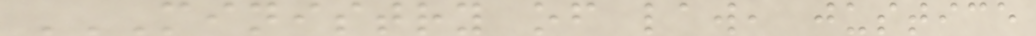MINISTRY OF LAW, JUSTICE
